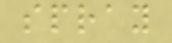spray
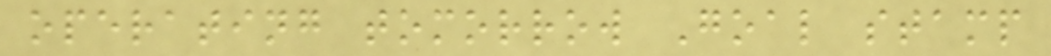operating tomorrow Goal stamp
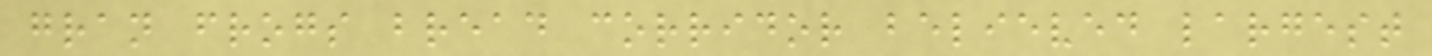gran frogs bread corridor believed largest
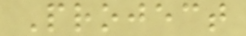Project
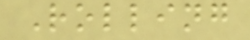Rolling
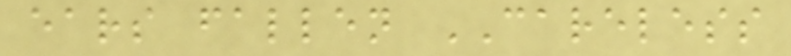ears fallen CARELESS
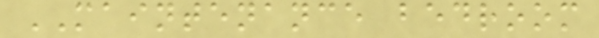MAINTENANCE bedroom
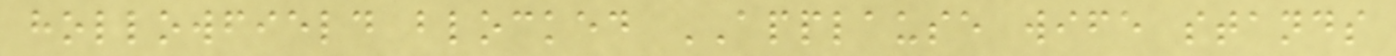hollowfield blocked APPLAUSE wife stands
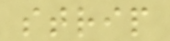strip
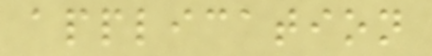application
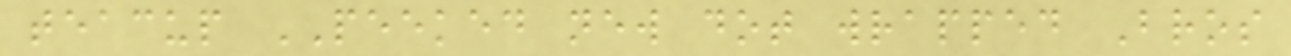teacup PEEKED new dot wrapped Bros
